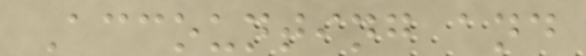Accounting and
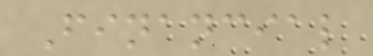Financial
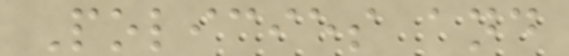Policies and
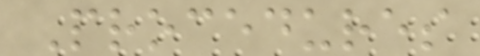Procedures
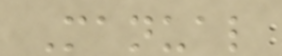Manual
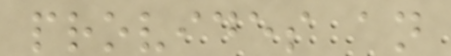provides an
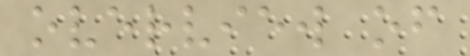overview of
